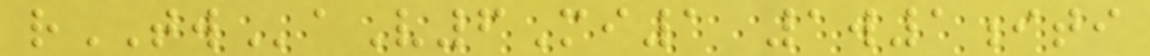rTWaV6Mi1 1w1iti
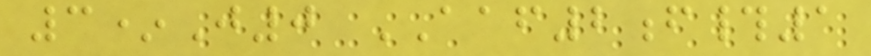3*J0 AAF2f#1
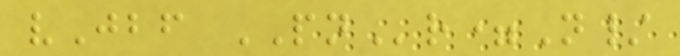vJbf PNr=N/
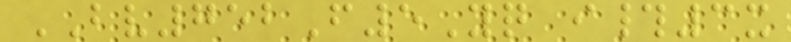BV752F5Yq i#3x
